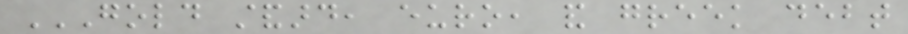GOLD STANDARD, EURO, AND GREEK DEBT
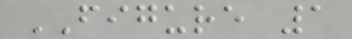FIGURE 1
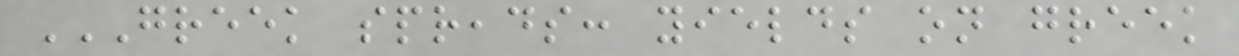GREEK SPREADS: YIELDS ON GREEK
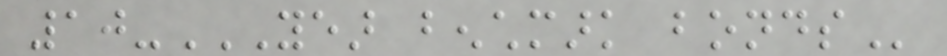10-YEAR BENCHMARK BONDS
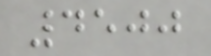4500
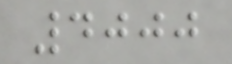4000
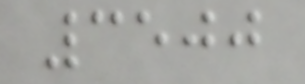3500
